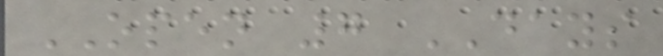OPEN 7 DAYS
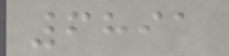6891
